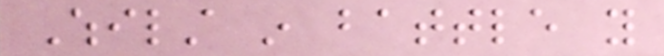Whilst in battle you
